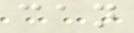can
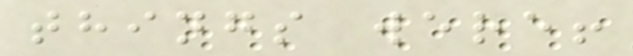things were!
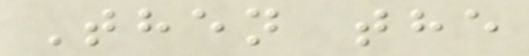Then the
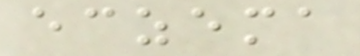eczema
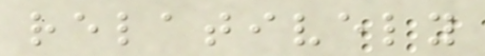relatively
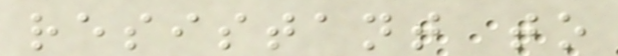resistant to
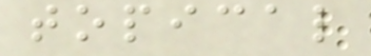topical
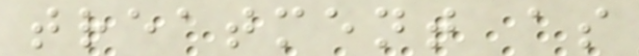treatment as
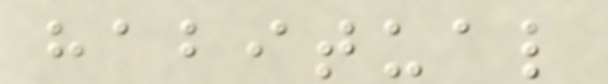habitual
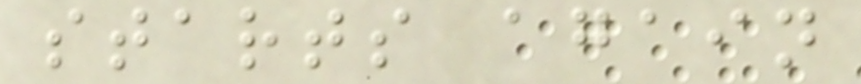starts again
